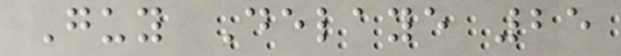Guy Delaye 25
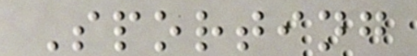Sporting
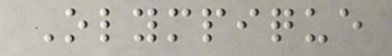Olympique
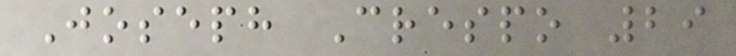Joseph Crespo 29
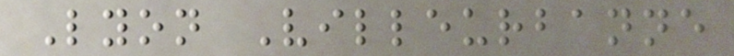Lyon Villeurbanne
